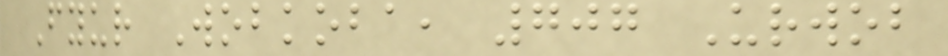Fyur Wobkoba, 707 Urwob
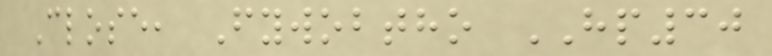Close, Fywobtho HP30
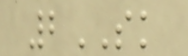2SK
